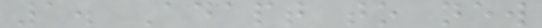1. Adapt to new
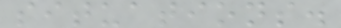situations.
